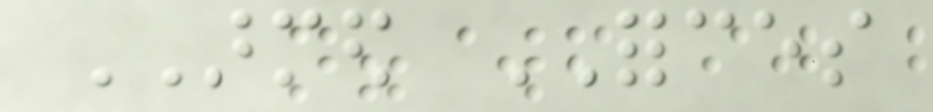ARMED FORCES
